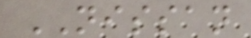NISSAN
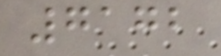7172
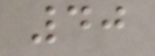40
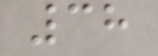38
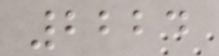2224
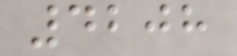4208
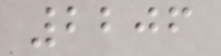2206
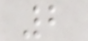2
